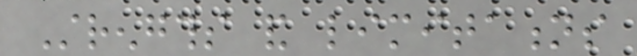Strengths and limitations
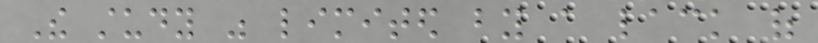The study was limited by a lack of
